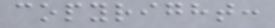copyright:
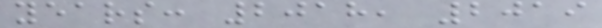years: 2018, 2019
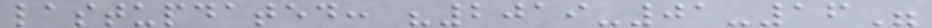lastupdated: "2019-01-16"
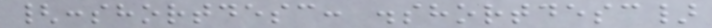{:shortdesc: .shortdesc}
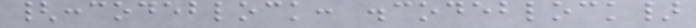{:codeblock: .codeblock}
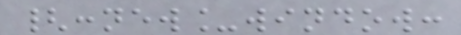{:new_window:
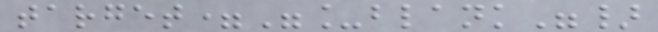target="_blank"}
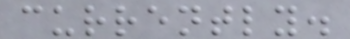currently.
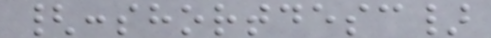{:shortdesc}
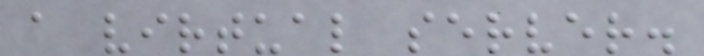a virtual server.
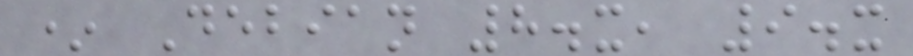* Debian 8.x, 9.x
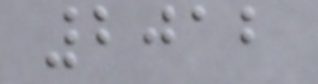2012
